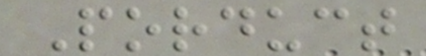Porduct
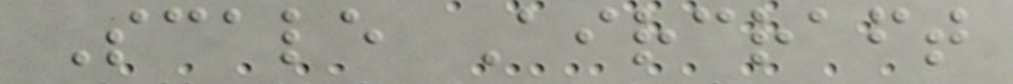Scale Aircraft
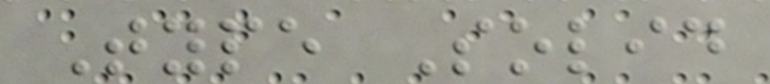Type Solid
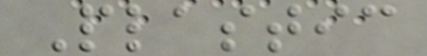Plastic
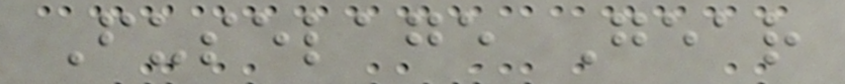Fuselage Gear
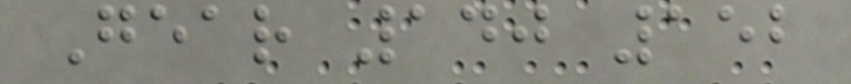Gear 140 152
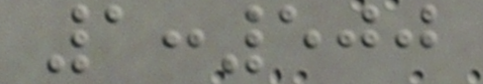1:500
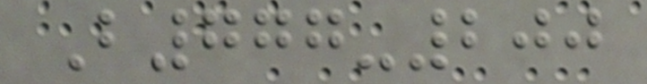B777-200
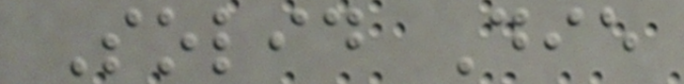Solid Die
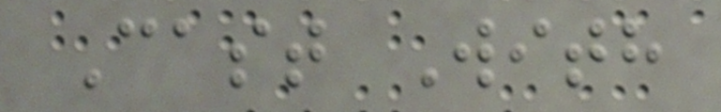Cast With
